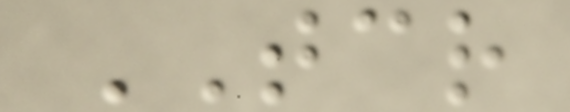TCR
